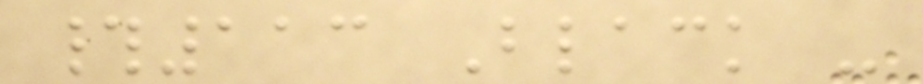#113 Black -
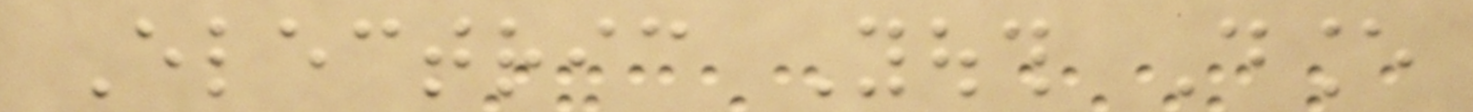Electric Youth Dance
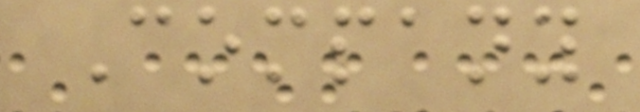Company
